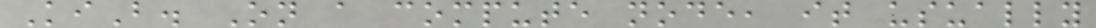KiB. On a compute node, it usually
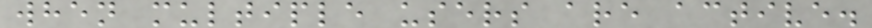when multiple users are active.
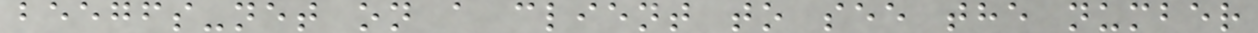beegfs-net on a client to see the number
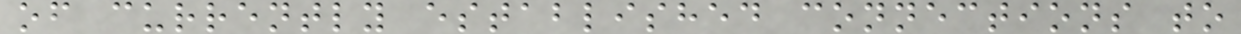of currently established connections to
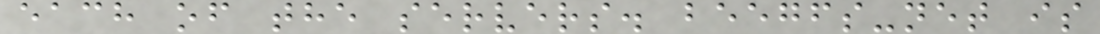each of the servers. beegfs-net is
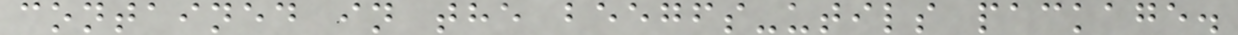contained in the beegfs-utils package.
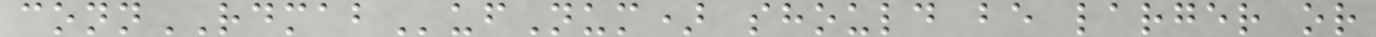connRDMABufNum) should be larger or
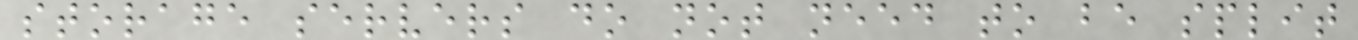storage servers do not need to be split
